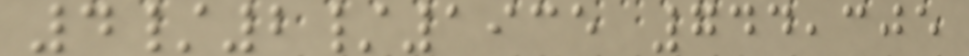4/2/1935 744,305
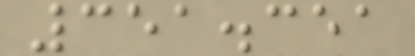351.351
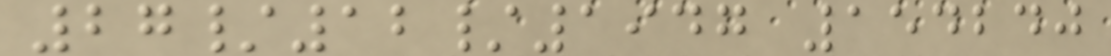27/12/1947 154240
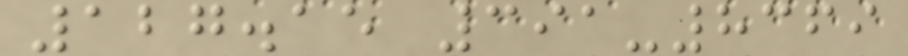127.15 391-8369
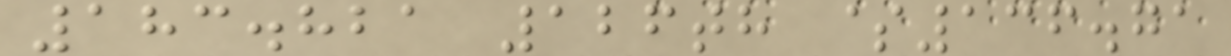183.821 126th $136.71
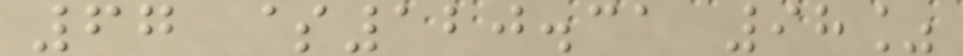67 $120.31 98%
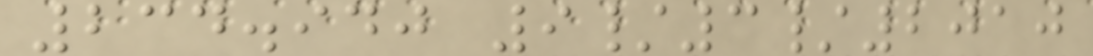234.940 9/3/2010
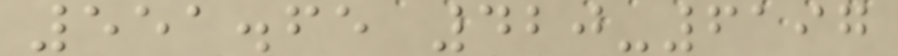551.65 420-6197
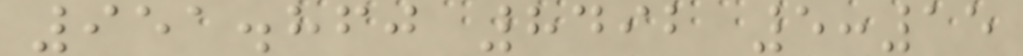951.860 8492 5:15
